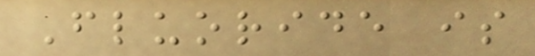Fluoride is
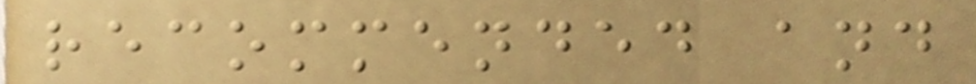recommended and
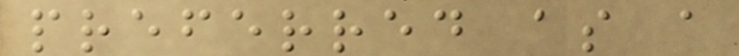preferred as a
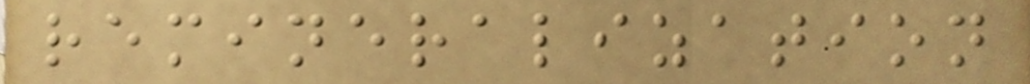remineralization
